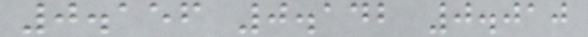0.156 0.142 0.010
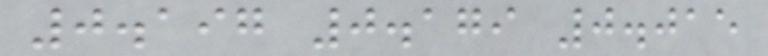0.197 0.179 0.015
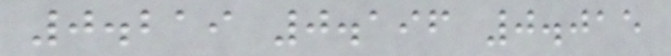0.219 0.196 0.015
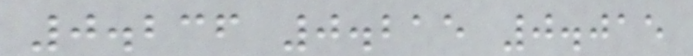0.236 0.215 0.015
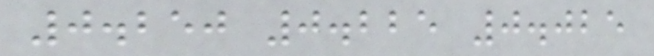0.250 0.225 0.025
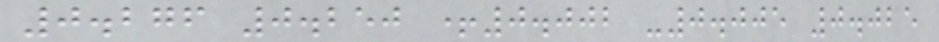0.276 0.250 +0.002 -0.005 0.025
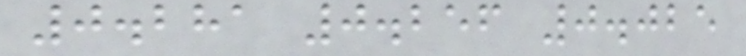0.281 0.256 0.025
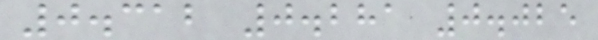0.312 0.281 0.025
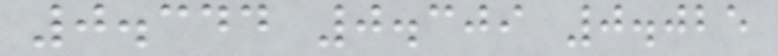0.344 0.309 0.025
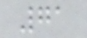71
